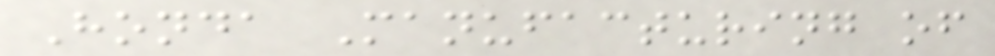Honda Manufacturing of
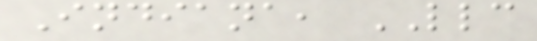Indiana, LLC
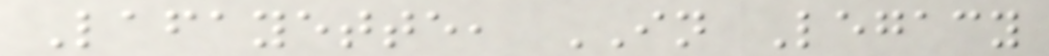Lafayette, IN Legacy
